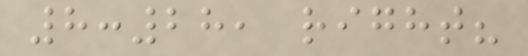8:28, right?
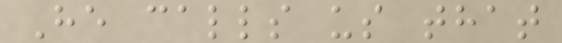He calls us that
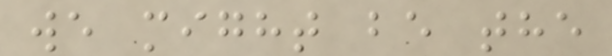we might be the
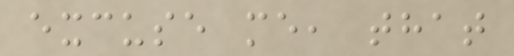excuse me, that
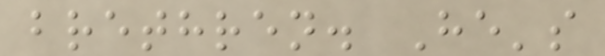brethren. He's
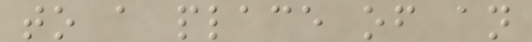to a place of an
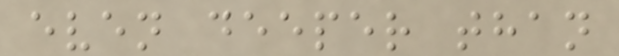even deeper than
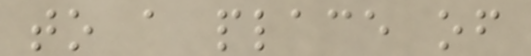to a place of
